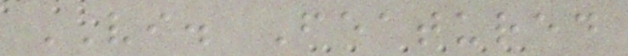VI. Featured
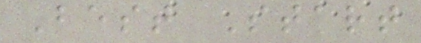Best Start
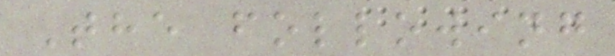The following
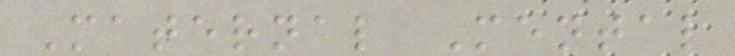Maternal Mental
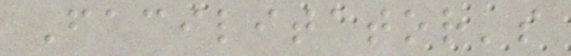Facilitator's
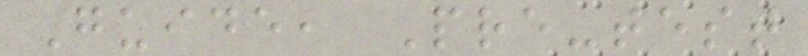Guide, Pre-test
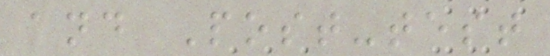and Post-test
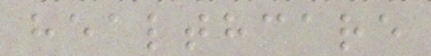healthcare
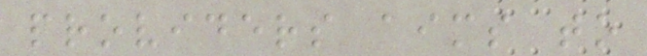providers aims to
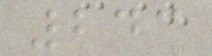243
